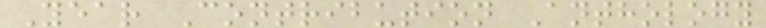Year Contribution Anthology
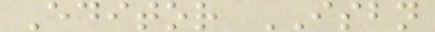Editor ISBN
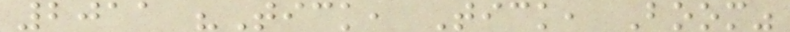2011 "Tick, Tick, Boom"
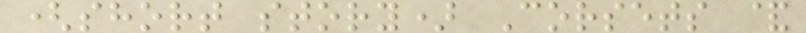(short story) Corsets &
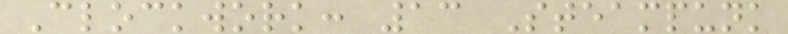Clockwork: 13 Steampunk
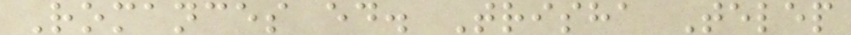Romances ed. Trisha Telep
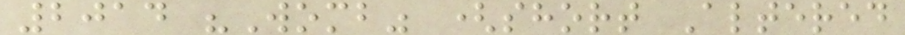2014 "Womb" (short Altered
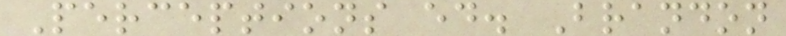Perceptions ed. Brandon
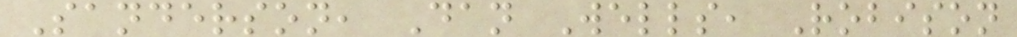Sanderson, Dan Wells, Robison
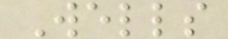Wells
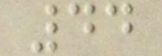44
